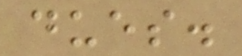dues.
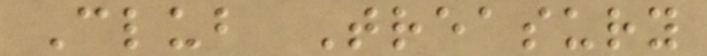Club Treasury
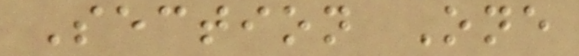Section One
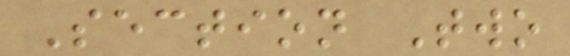Section Two
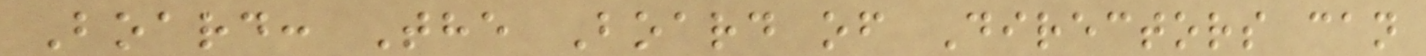Board: The Board of Directors can
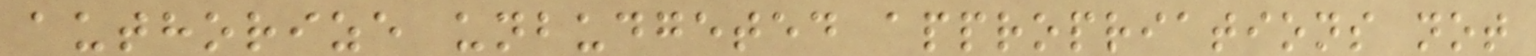authorize unbudgeted appropriations not
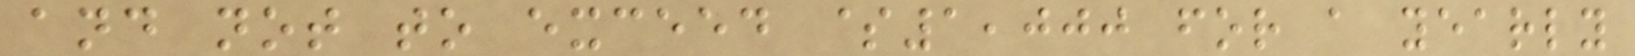and not to exceed $1,000 for a yearly
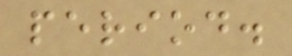period.
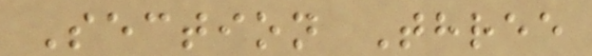Section Three
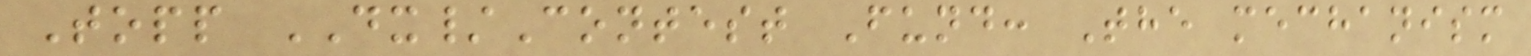Topp DX/Contest Fund: The mechanism
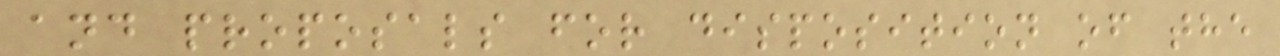and proposals for disposition of the
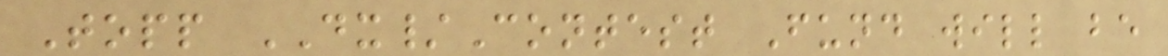Topp DX/Contest Fund will be
